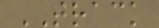TRACK
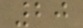20
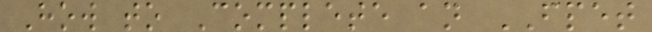How to Complete an FPET
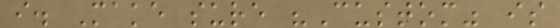i. Make sure "Custom" is
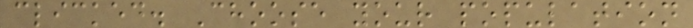clicked. Choose your population
